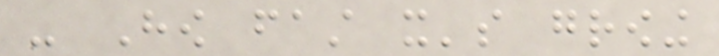- How fast it's growing
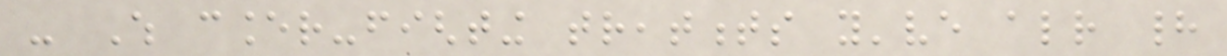- Which cancer-fighting treatments you've already had
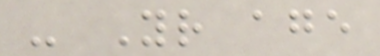- Your age
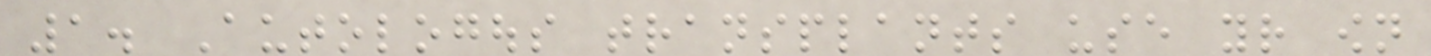1. Autologous transplants use your own
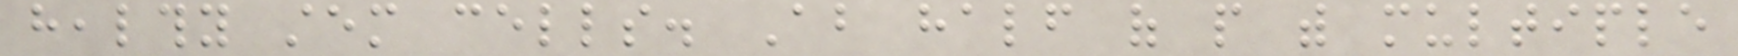healthy stem cells. About half of people with multiple
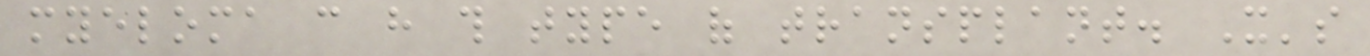myeloma can have this type of transplant. It's
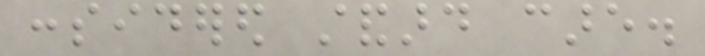considered standard care.
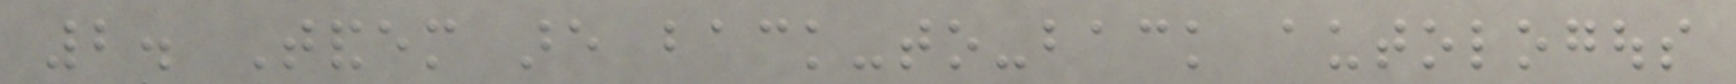2. Tandem are back-to-back autologous
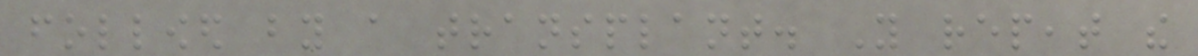followed by a transplant. You repeat the
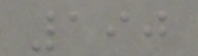190
